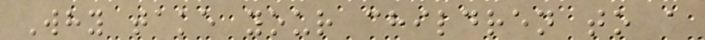Why take your children to a
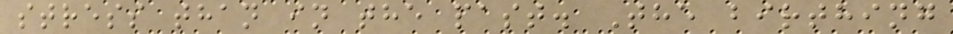stress than in the past. The birthing
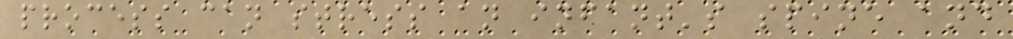process can stress an infant's spine and
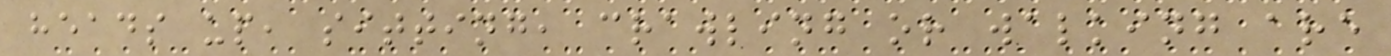heads up, sitting, crawling or walking are
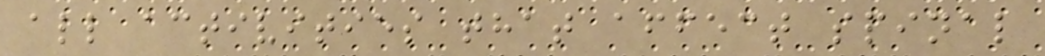all activities that affect spinal
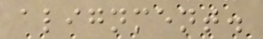alignment.
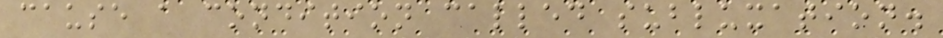cause a condition called subluxation.
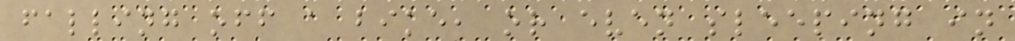falling off a bike, or even sleeping in
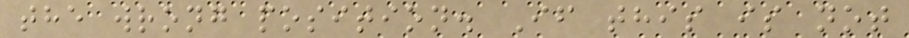the wrong position. If this is not
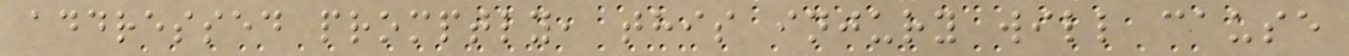addressed promptly, this injury will cause
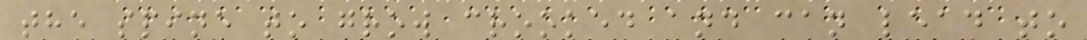the spine to grow crooked and can lead to
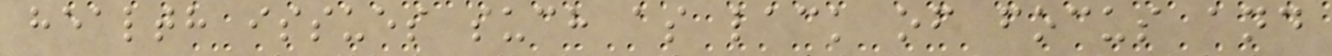health issues such as lack of focus and
